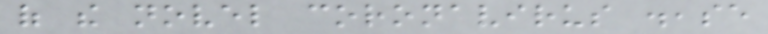of the novel coronavirus disease
